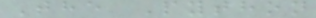The Python
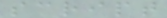script
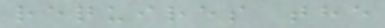requires the
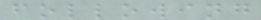following
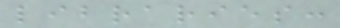libraries:
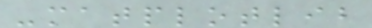-matplotlib
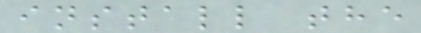install the
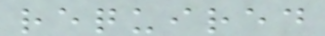required
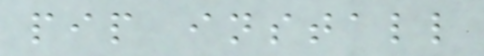pip install
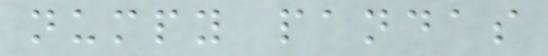numpy pandas
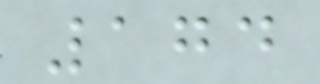174
